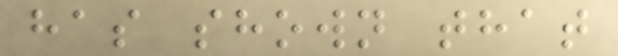has shown that
